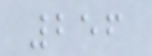256
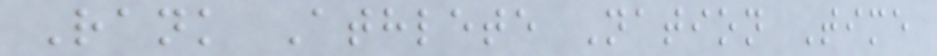Rank Athlete Nation Time
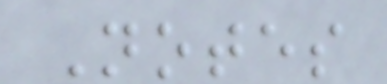Notes
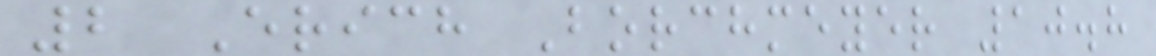2 Erich Borchmeyer 10.8
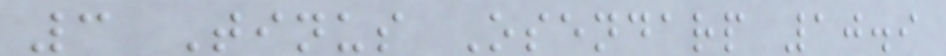3 Tinus Osendarp 10.9
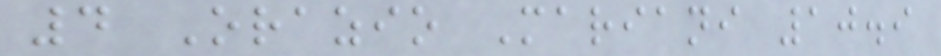4 Orazio Mariani 10.9
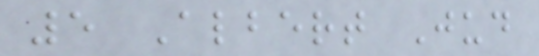5 Albert Jud
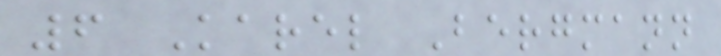6 Karel Bergmann
